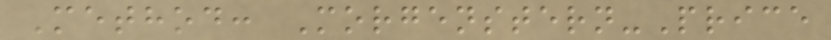Method: Morgenstern-Price
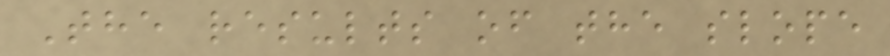The results of the slope
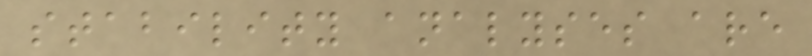stability analyses are
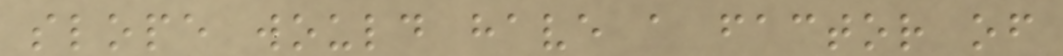slope would have a factor of
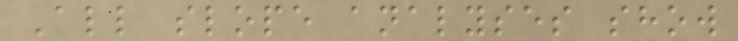All slope analyses show
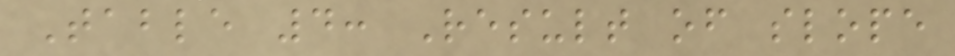Table 4: Result of slope
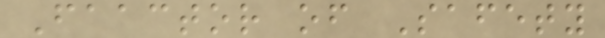Faactor of Safety
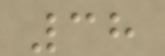38
